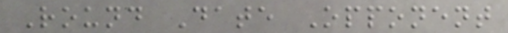Round Date Opponent
